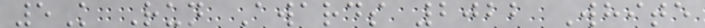5K Run Awards 2022 White
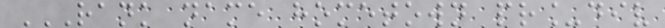RANK NAME HOMETOWN PR_DIV
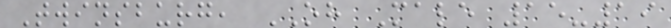Twinsburg, OH Male 15-19
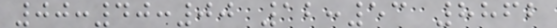00:40:00 12:53 8862
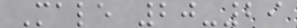Male 20-29
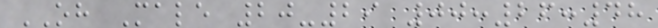OH Male 20-29 00:26:48
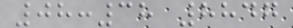08:38 8847
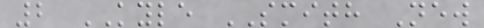2 KYLE SMITH New
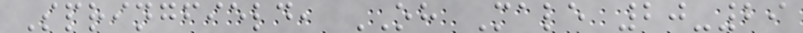Springfield, OH Male 20-29
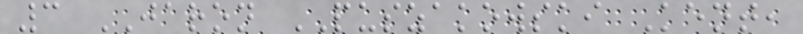3 JARON PUSZAKOWSKI Kent,
